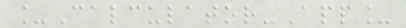_Calculator-App_
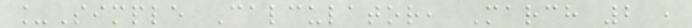_Simple Calculator, March 2 ,
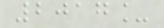2017_
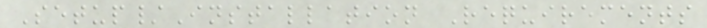Setup/Installation Requirements
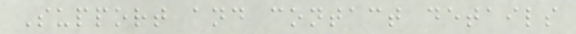Support and contact details
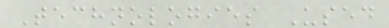Technologies Used
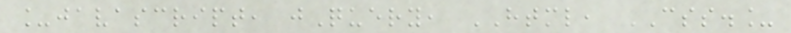_javascript, jQuery, HTML, CSS._
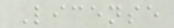License
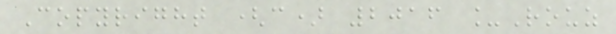Copyright (c) 2016 _Rouz
